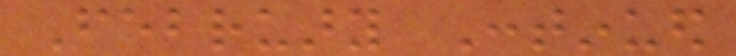February Continued
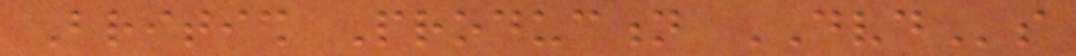British Production DVDs
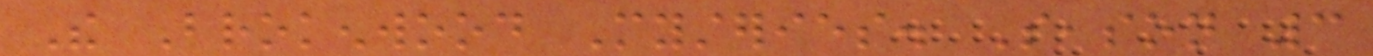The Brokenwood Mysteries. Season 3
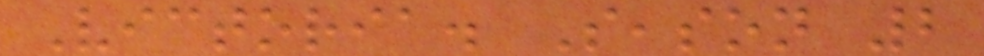Victoria. Season 2
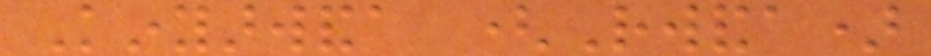Kinyarwanda (Rwanda)
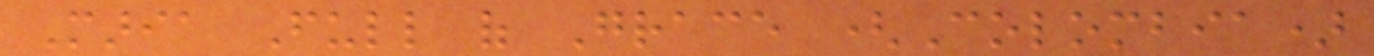Maria Full of Grace (Colombia)
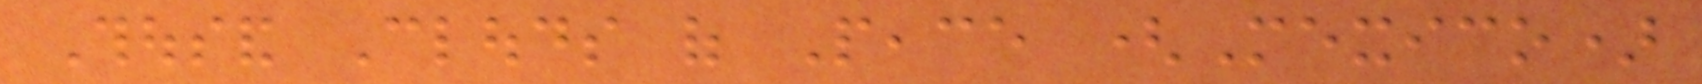Thousand Clouds of Peace (Mexico)
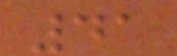41
